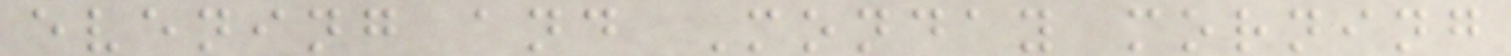evening and Monday morning
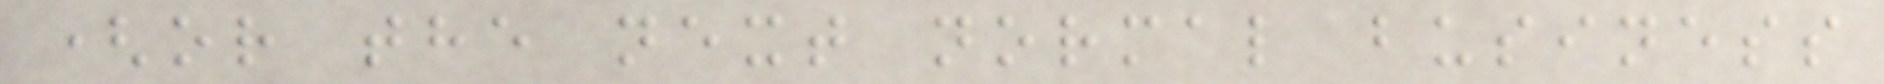(or the next normal business
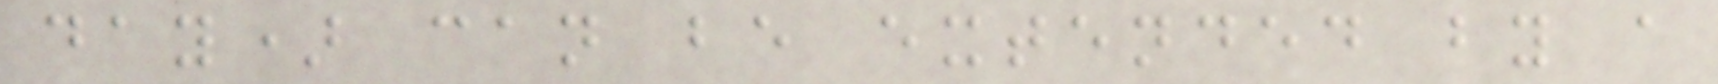day) can be extended by a
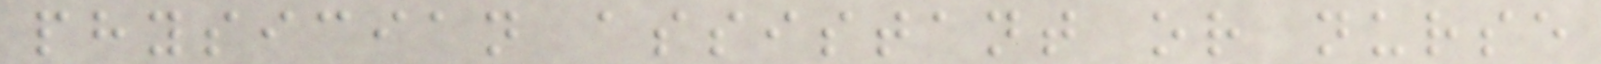physician assistant or nurse
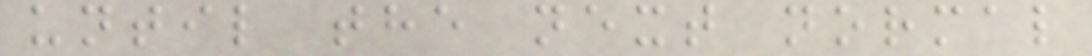until the next normal
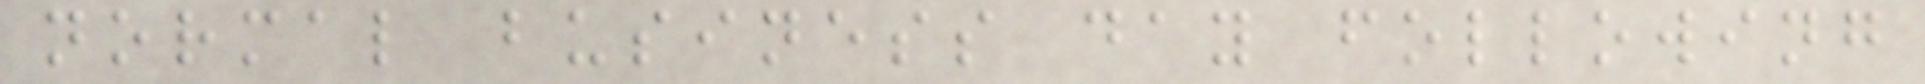normal business day following
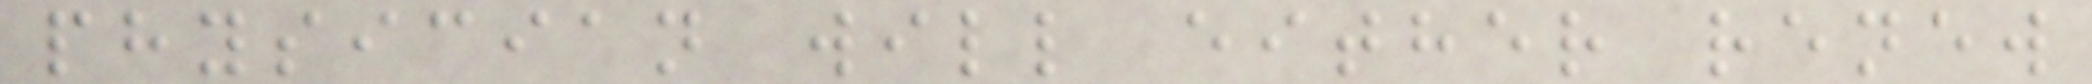physician will either renew
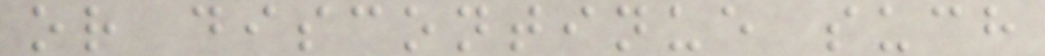or discontinue such
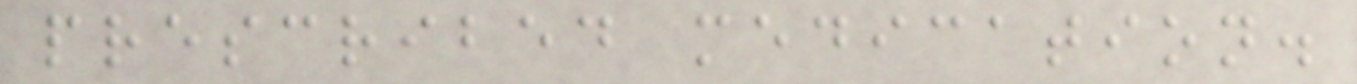prescribed medication.
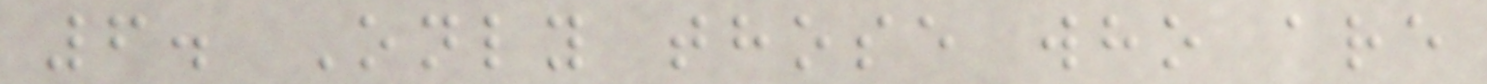6. Only those who are
